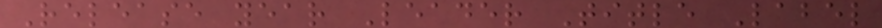Release year Leader Title Label
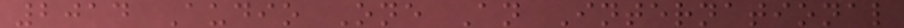2014 Audio One An International
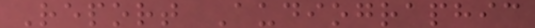Report Audiographic
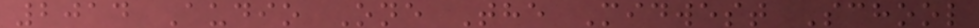2014 Audio One The Midwest School
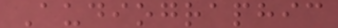Audiographic
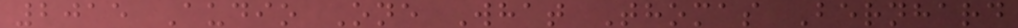2015 Audio One What Thomas Bernhard
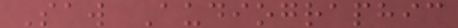Saw Audiographic
